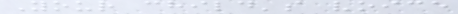Your child's voice
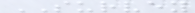SURVEY
